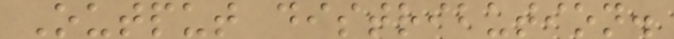Output distribution.
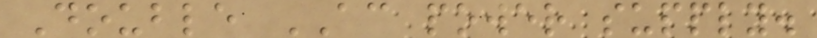Double AC power supply.
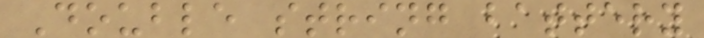Double string battery
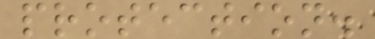protection.
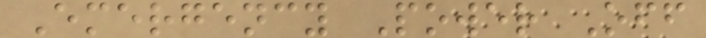Emergency Power Off
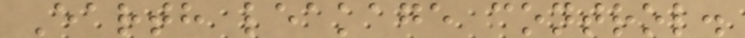Earth leakage control.
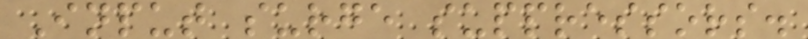Input surge suppressors.
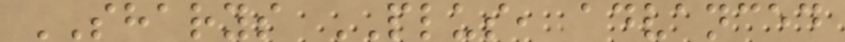SHARYS PLUS, advanced
